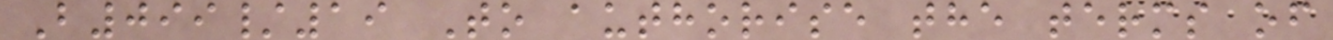B099/19 To authorise the terms of
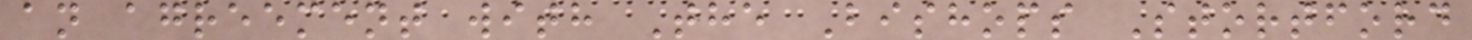an agreement with The Bishops Stortford
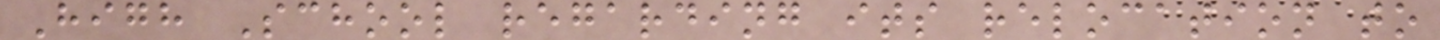High School regarding its relocation to
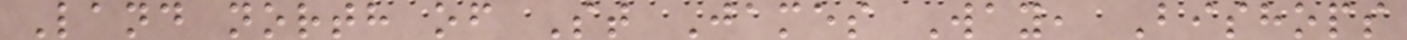Land north of St James Way, Bishops
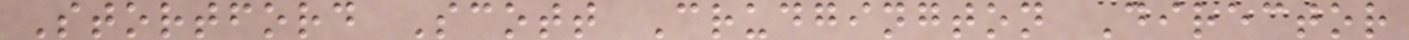Stortford Scott Crudgington Director
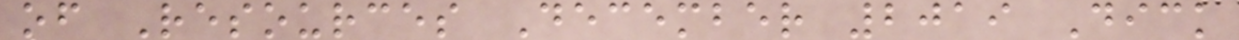of Resources December 2019 Dick
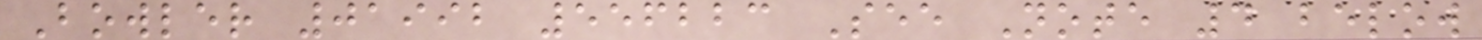Bowler 01992 556223 See Note 4 below
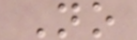No
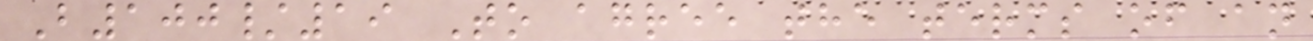B100/19 To agree the terms of an
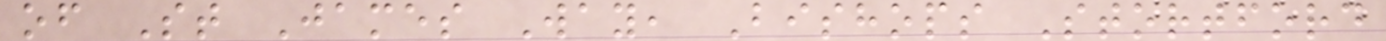of St James Way, Bishops Stortford
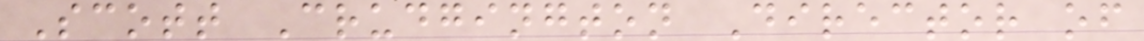Scott Crudgington Director of
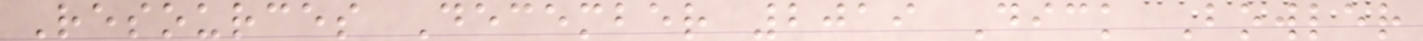Resources December 2019 Dick Bowler
